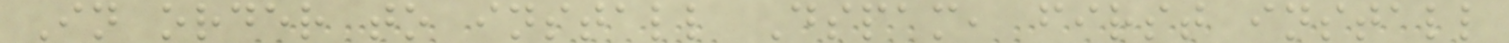In order to install Dspam, first install
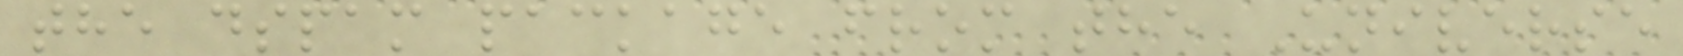the dspam package from the Universe
